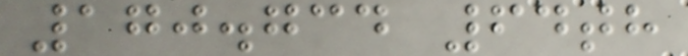170.734 64th
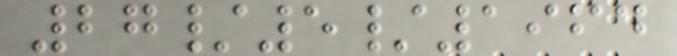27/5/1964
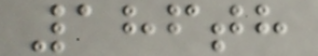186th
